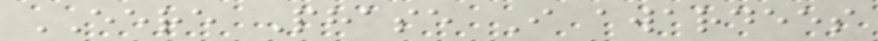EERE Phase I awardees
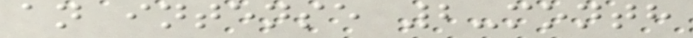an intense 2-month
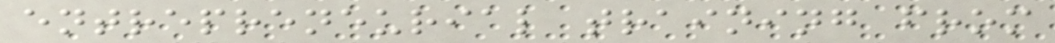entrepreneurial training from
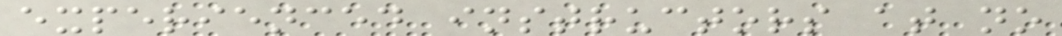experienced instructors at no
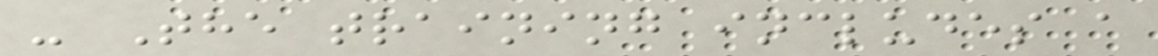- The training includes a
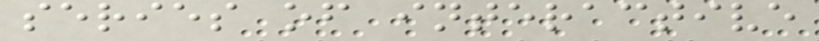series of interactive
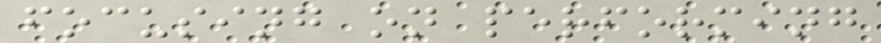focusing on performing
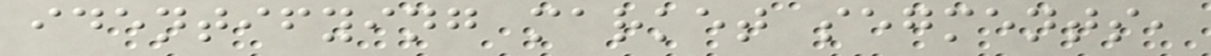identifying market segments,
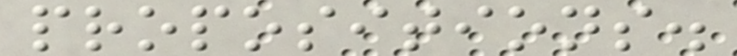propositions.
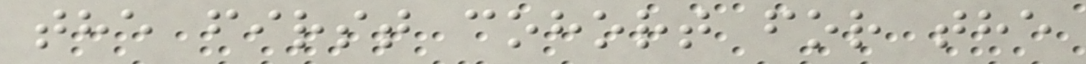the first cohort for the
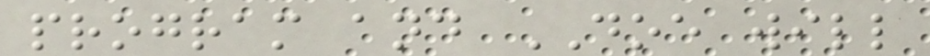program and DOE will
